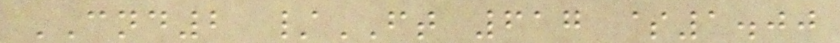CND2 /FT 617 $1.00
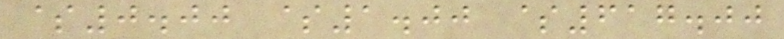$0.00 $1.00 $617.00
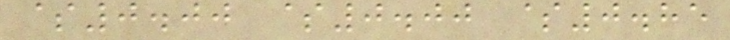$0.00 $0.00 $0.85
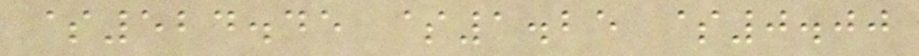$524.45 $1.25 $0.00
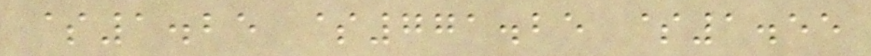$1.25 $771.25 $1.55
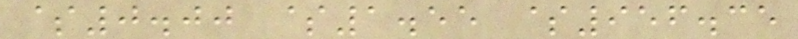$0.00 $1.55 $956.35
